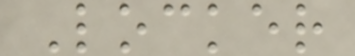Locker
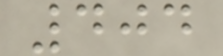404
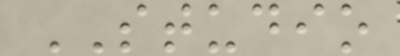STUDIO
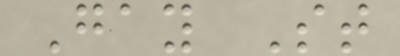Gay St
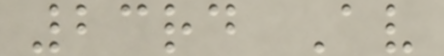23rd Av
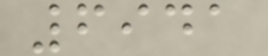6941
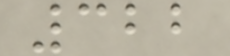322
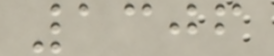1306
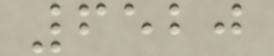6520
